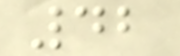42
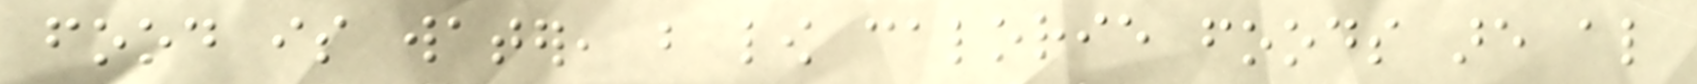food is water, but low calorie foods are also
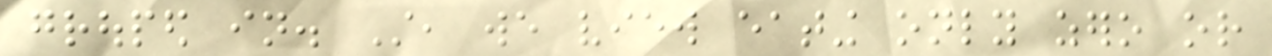grouped in. Still, we view eating only zero or
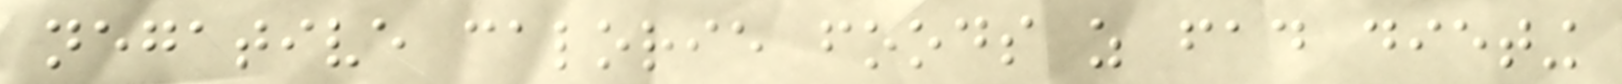negative calorie foods as fad dieting
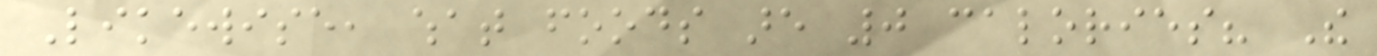Likewise, what foods are 0 calories? The
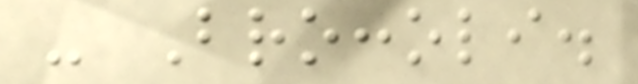- Broccoli.
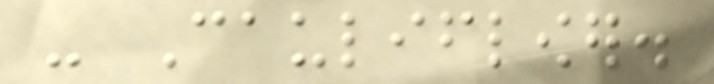- Cauliflower.
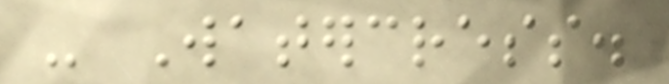- Watercress.
